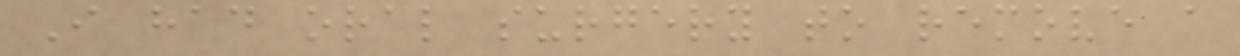I had oral surgery to remove a
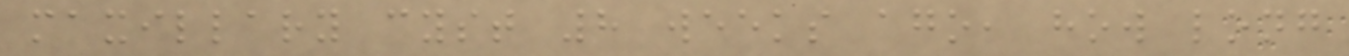maxillary cyst 8 weeks ago, how long
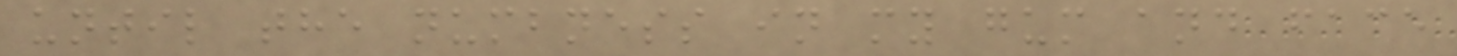until the numbness in my gum and face
